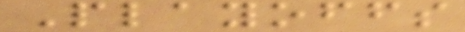Playoffs
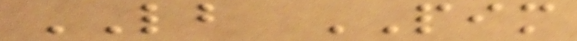LB PIM
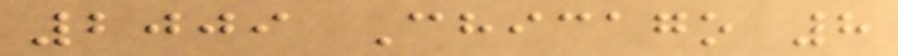2009 Chicago 8
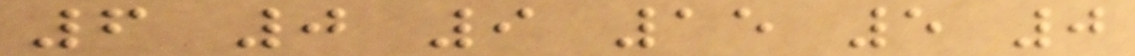6 0 9 15 5 0
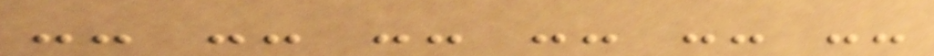-- -- -- -- -- --
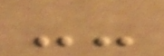--
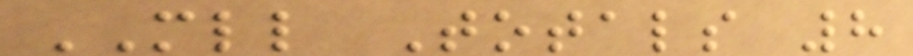MLL Totals 8
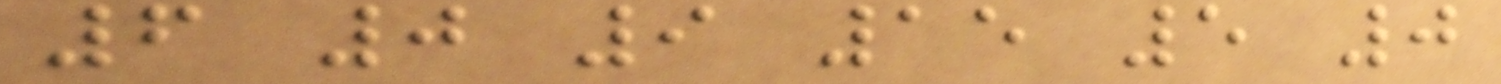6 0 9 15 5 0
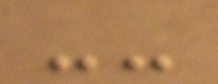--
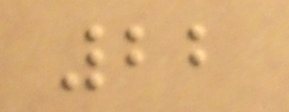22
